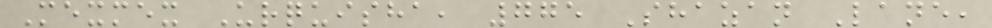Mexmex Urquisha, 775 Shazan Lane,
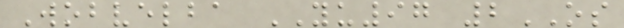Wobvelba YU97 2OS
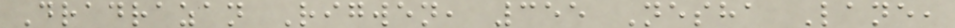Dradrazan Rigwen, 355 Nesha Lane,
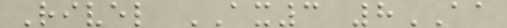Rivel AX3 8AA
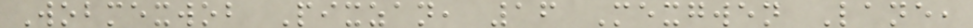Wobmexwob Pixzan, 16 Mexgwen Lane,
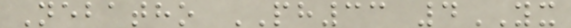Nebatho PH33 4YX
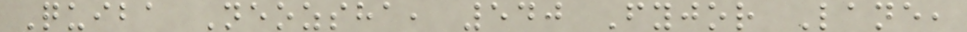Quiba Neozsha, 540 Fyjor Lane,
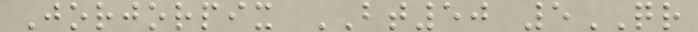Jorjorpix BT50 5QR
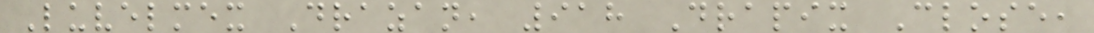Luvelmex Drazan, 918 Drapix Close,
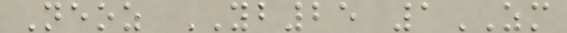Neoz YB25 1ZM
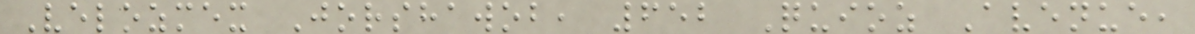Velozmex Jorshawob, 652 Quioz Avenue,
